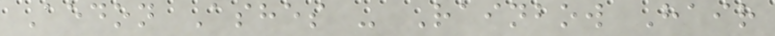Aedon Ashes - Rainbow Hair
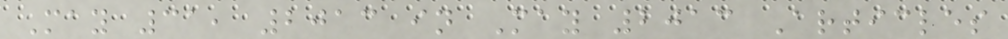May 31, 2013 in May 2013 Articles
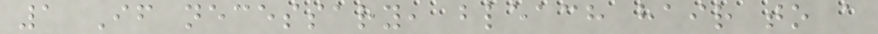1 If necessary, bleach hair to a
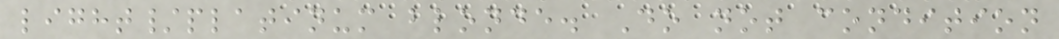light/platinum blonde. Do not condition
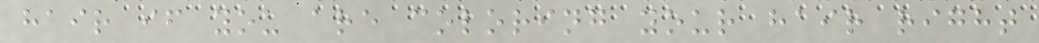hair if you are coloring your hair right
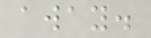away.
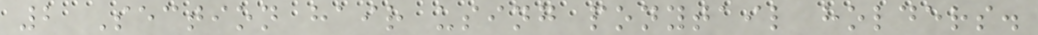2 Section hair using ponytail holders.
